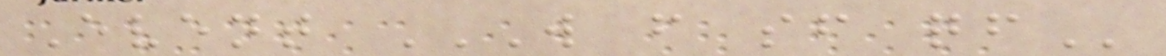Event W F SF QF
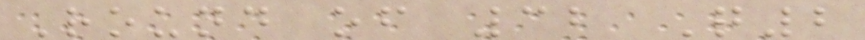Round of 32 Q2
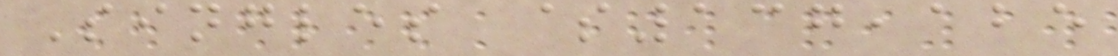Singles $137,125
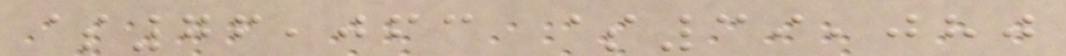$76,063 $39,080
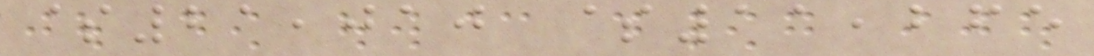$21,010 $11,265
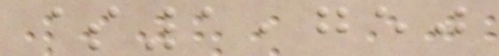$1,750
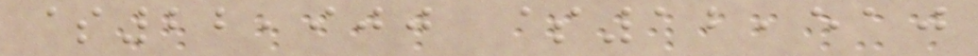$22,900 $12,510
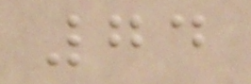74
